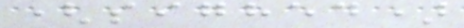(sighed)
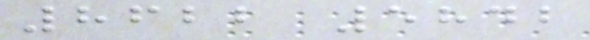8622 5842
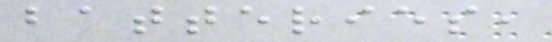batteries,
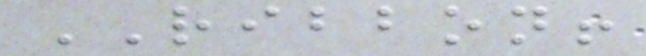RIBBON!
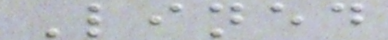Lined
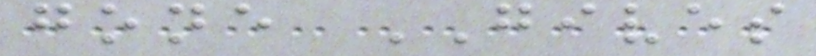gone GIVES
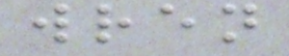wren
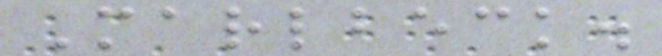Marlbeck.
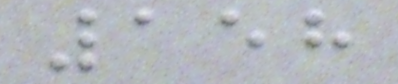158
